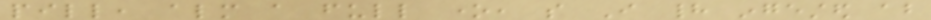pill, almost a full one, so I had ingested about
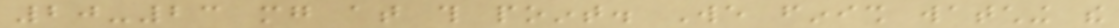20-23 mg at this point. We finish watching the
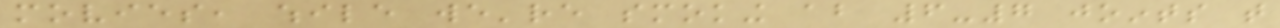movies, while we're smoking about 6-7 joints that
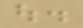out.
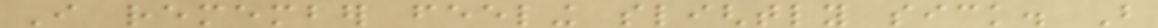I remember feeling slightly sick. But
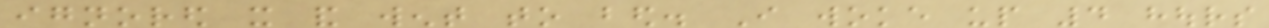ignored it and went to bed. I woke up 4 hours
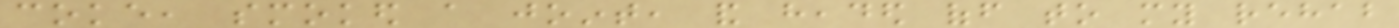coke, smoked a joint, and headed off to my rehab
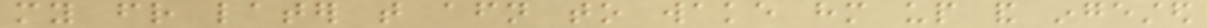my friend later that afternoon to wake him up and ingested
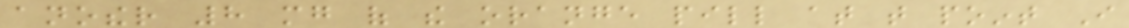another 8 mg of the orange pill at that point I
